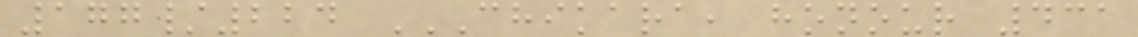177/224 CHIKARA, HONOUR 431
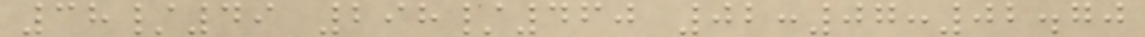38/49 298/460 02:07:02.70
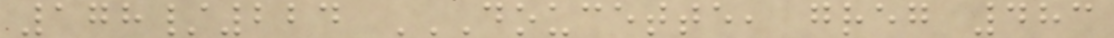178/224 DOUCETTE, GREG 483
